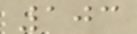103
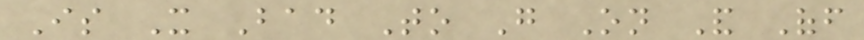Is It Bad To Go On And Off
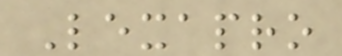Lexapro
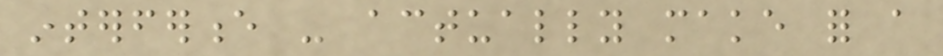interference - actually make for a
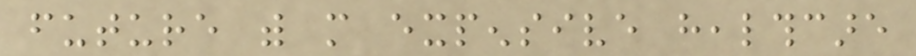future with more expensive healthcare
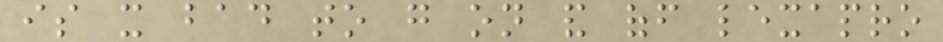is it bad to go on and off lexapro
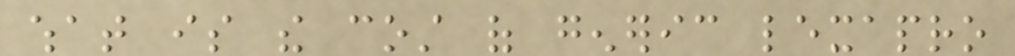what is the cost of generic lexapro
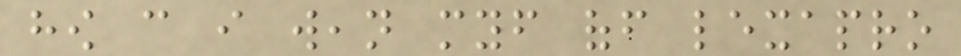how can i wean myself off lexapro
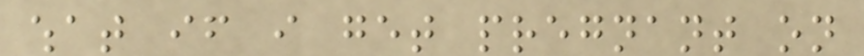what if i get pregnant on
